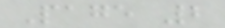Page 2
